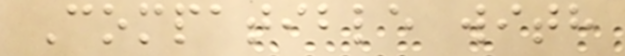Compatible with
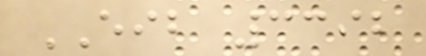EIB 3392
